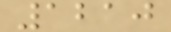1210
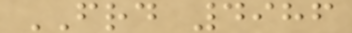FRD 4986
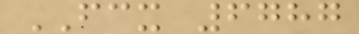FCX 6787
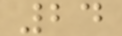24
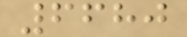6680
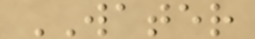WATER
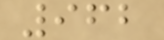962
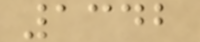1342
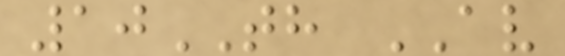10TH AV
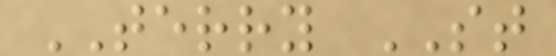TERRY ST
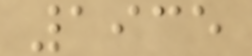1935
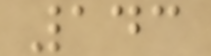143
